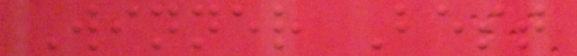Winner Best
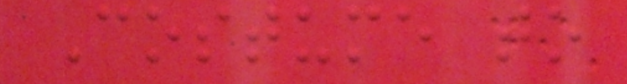Costume to
